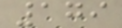179
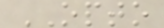OPTO
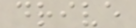drive
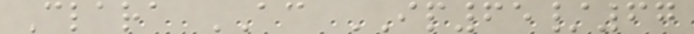Clara AC IP65/67
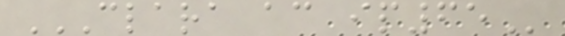CLARA AC IP65
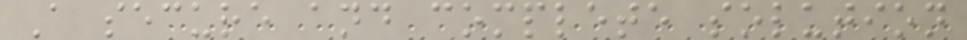A secure and complete solution
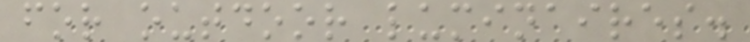for outdoor luminaires.
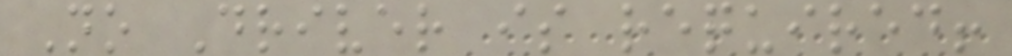No Driver is required!
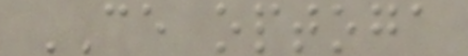CE optoga
